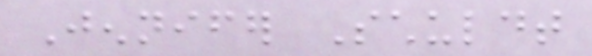Jennifer Schuldt
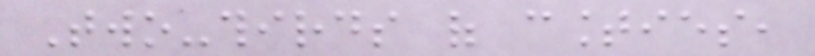Two-thirds of counties,
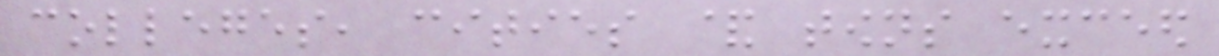colleges, cities & towns exceed
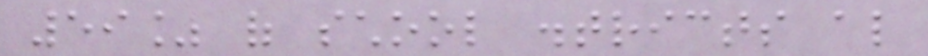59% of school districts also
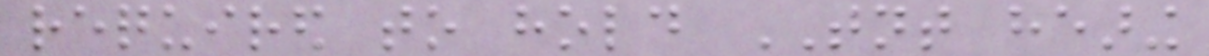required to hold TNT hearing
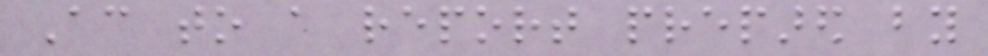According to a report prepared by
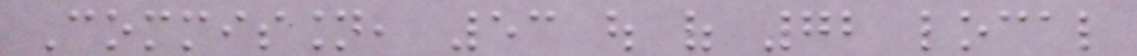Commission, 53 out of 72 local
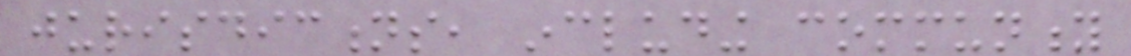jurisdictions, including community
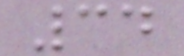34
